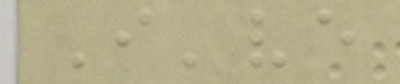I've
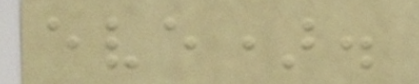eve).
